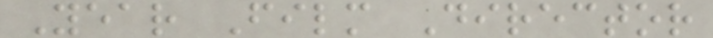Year Film Director
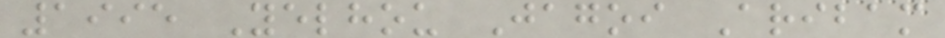1995 Yelhou Jagoi Aribam
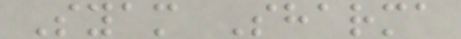Syam Sharma
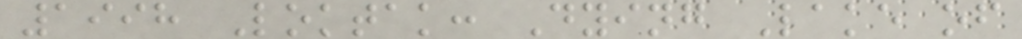1998 Loktak: Dying Lake of
